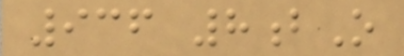936 8bO
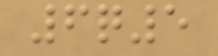6q5
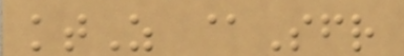ktZ @Sfr
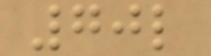70l
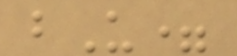bU=
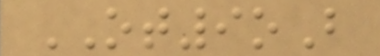OT9oB
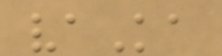vaKa
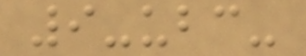9-ubc-
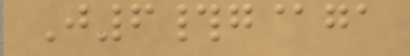J6#g@ga
